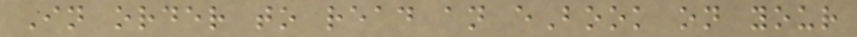In order to read an eBook on your
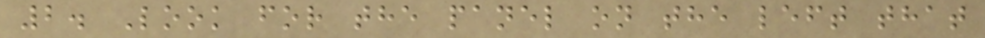2. Look for the panel on the left that
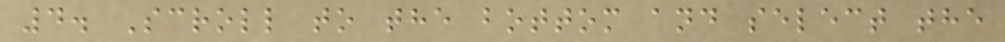4. Scroll to the bottom and select the
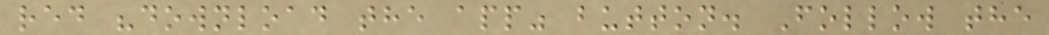red "download the app" button. Follow the
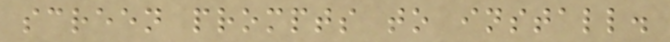screen prompts to install.
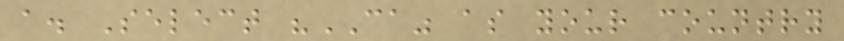a. Select "CA" as your country
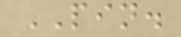PIN.
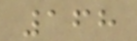168
